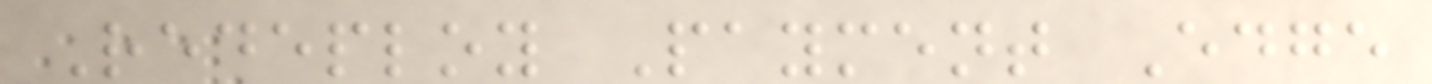Redeploy Payment Edge
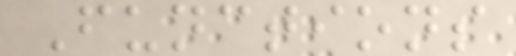Functions
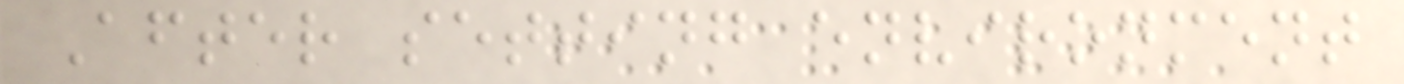After setting environment
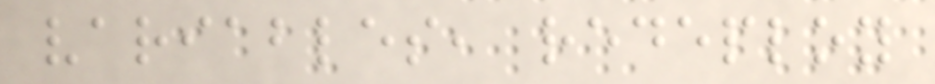variables, redeploy
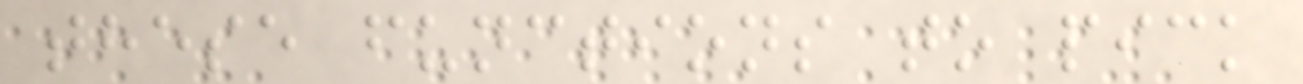these functions to pick
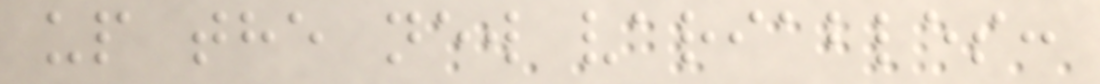up the new variables:
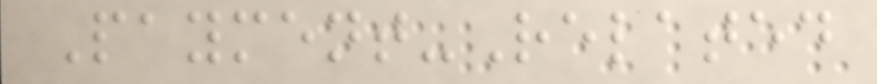Payment-Related
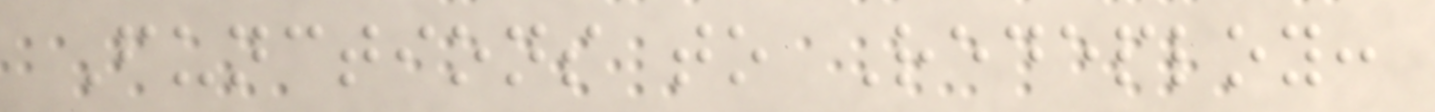Functions to Redeploy:
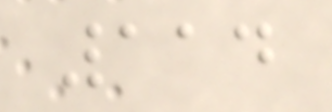114
